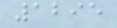1295
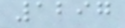1297
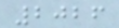2026
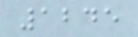1245
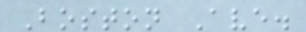Boston Ave.
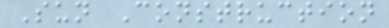Sun Construction
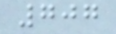707
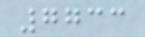7733
